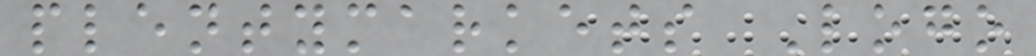plentymarkets Logo
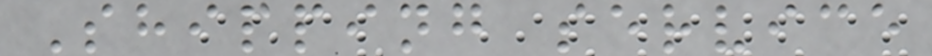Shipping service
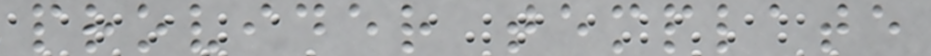provider template
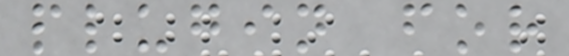plugin for
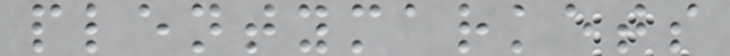plentymarkets
